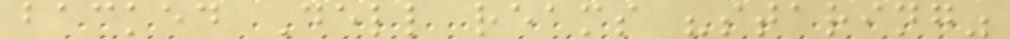backed Dell reams "staring"
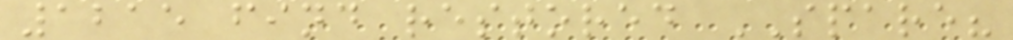1215 find restored SPARE?
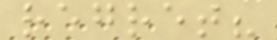regret?
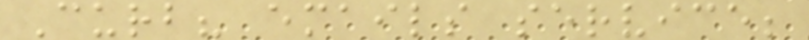Curb? emails service;
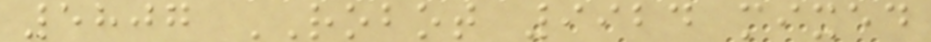5807 ROBOT 9924 mixed
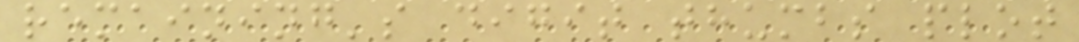remaining's digit thumbs plot
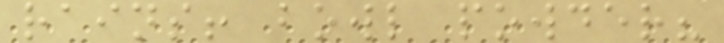rains! bowl powder?
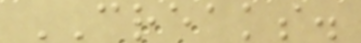CREAKS.
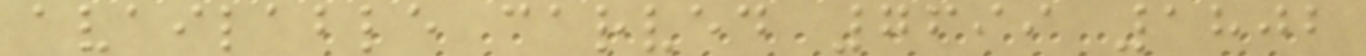available carved 7699 1802
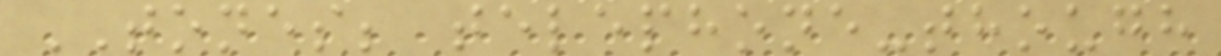TONES; telephone-though
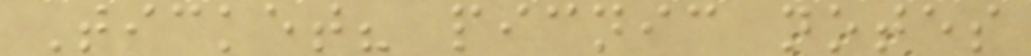Ticket? picnic notes
